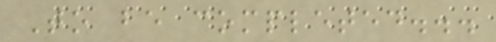To be completed...
